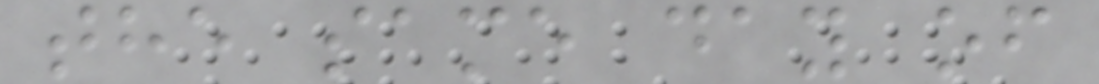the same day of
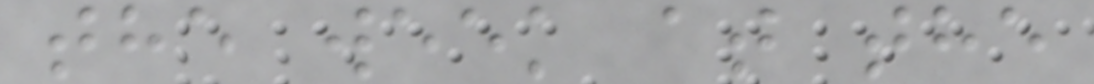the week at the
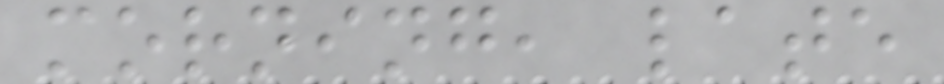morning, late
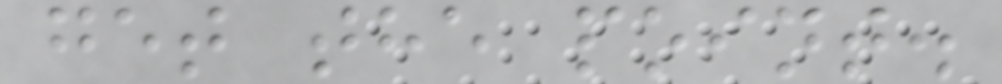get the point.
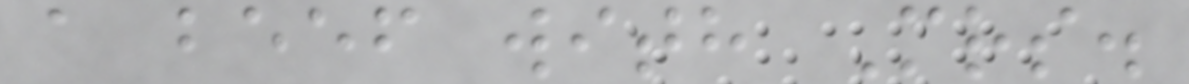a beef with Mrs.
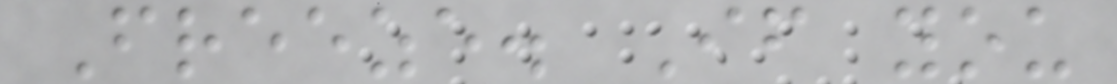Freeze. If you
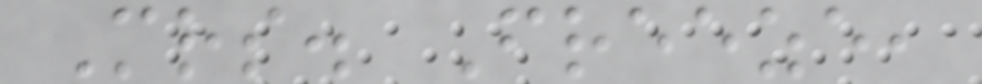Mrs. Freeze,
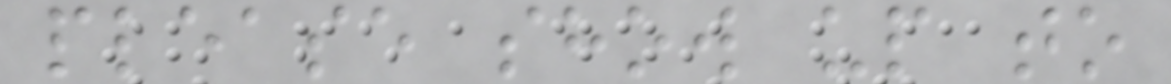please show up to
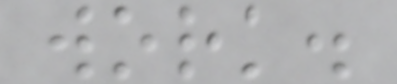work.
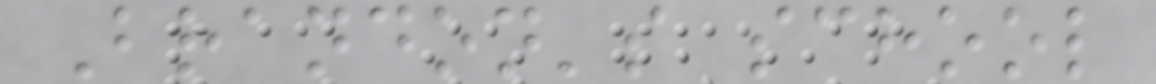Brandon's school
